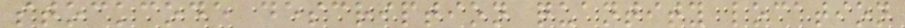stockcode description quantity location
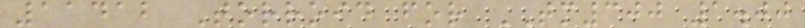11412 Torroid for TM300 1.00
